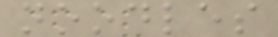noodles
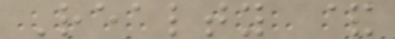Realty &
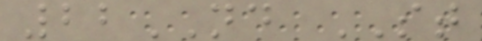22ND ST
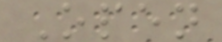Open
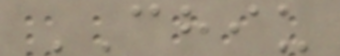CHIU
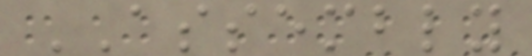ASSEMBLY
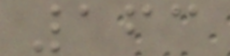163
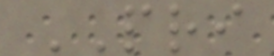PRI
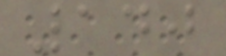140
